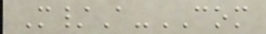M/A-COM
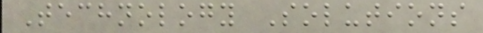Technology Solutions
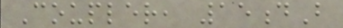Coupler, 15dB
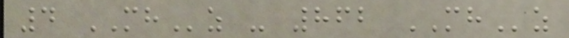4 MHz - 862 MHz
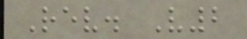Rev. V2
